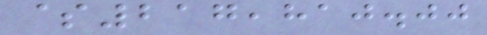$217,810.00
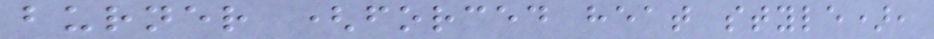burner (forced heat style),
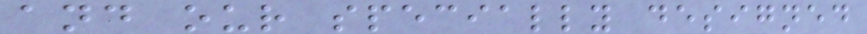and our specially designed
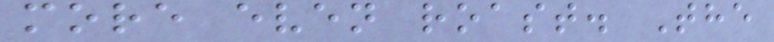more even roast. The
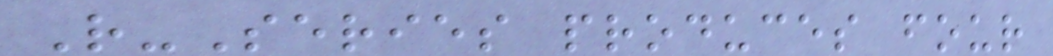R-Series produces four
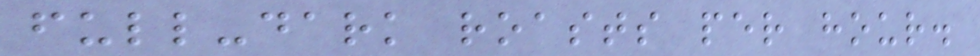full-dark roasts per hour.
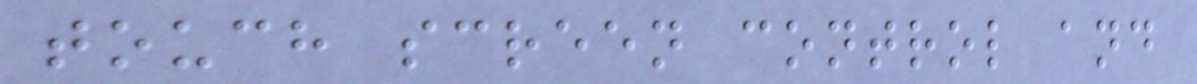touch screen control and
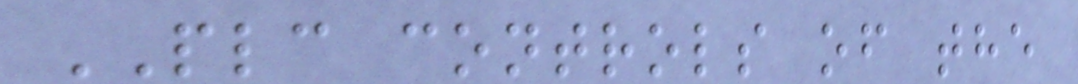PLC controls of the
